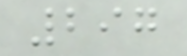297
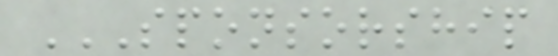SPONSORSHIP
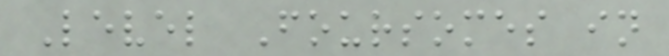Level Foursomes in
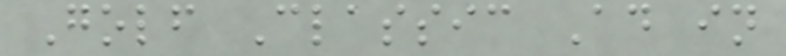Golf Classic Ad in
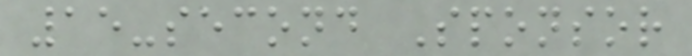15-second Sponsor
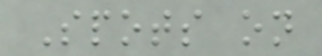Spots on
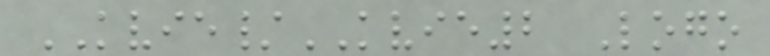KVIE/KVIE2 Logo
